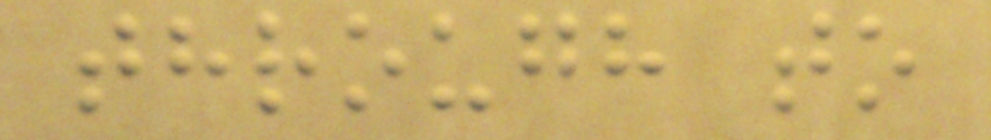through to
